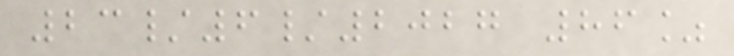23/6/2027 86%
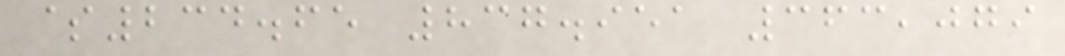$234.65 837.951 363,079
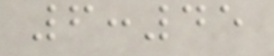6:45
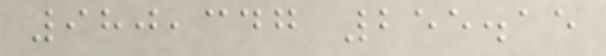980,347 255.15
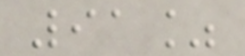91%
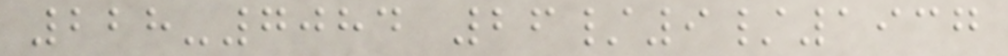228-7084 26/9/1937
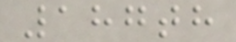187th
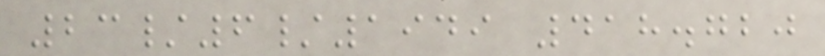23/6/1949 418.720
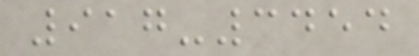917-3454
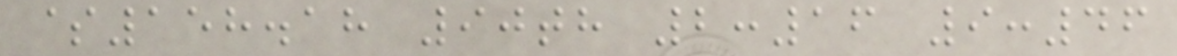$158.18 90th 2:16 9:46
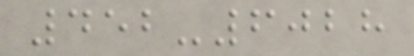452-6028
